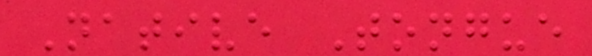Native Tongue
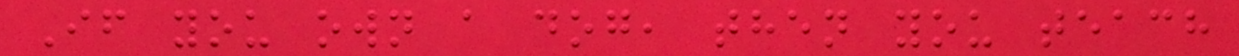If you own a dog, then you teach
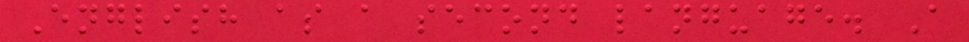English as a second language. A
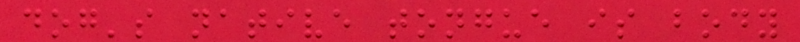dog's native tongue is body
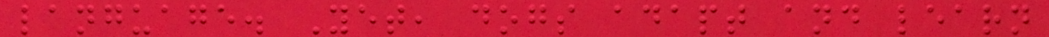language. Yet, dogs adapt and learn
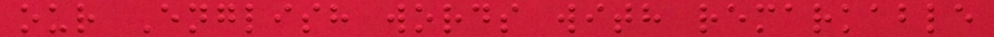our English words with remarkable
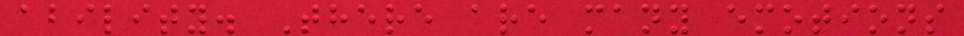ability. There are many emotions
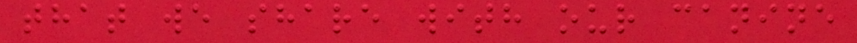that we share with our canine
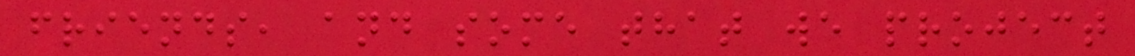friends, and some that we project
